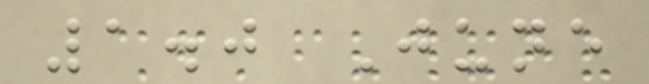1.0 June
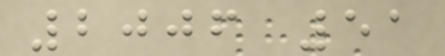2006 51
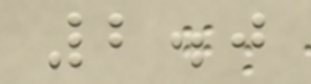2.0
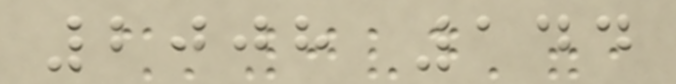2008 144
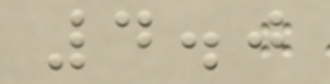4.0
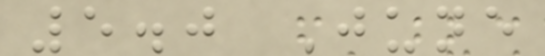5.0 June
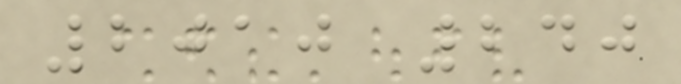2010 240
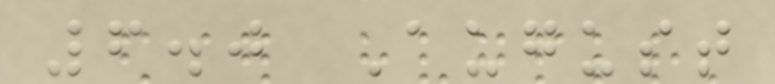6.0 August
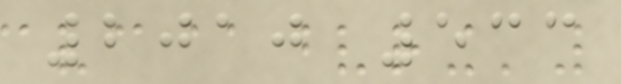2010 533
